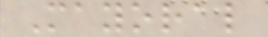Mayoral
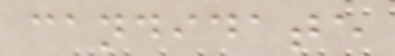candidate
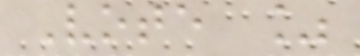Vote %
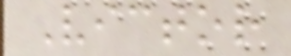Victor
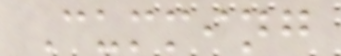Cumming
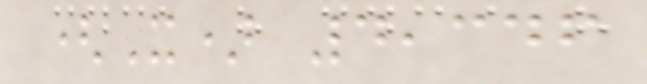(X) 4,346
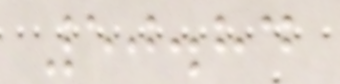50.84
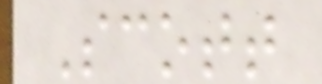Scott
